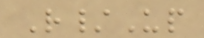R/Up
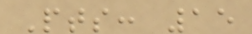Pts: 15
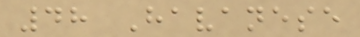48 Havanese
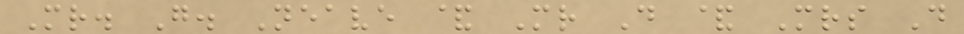Mr. G. Neave & Mr D & Mrs D
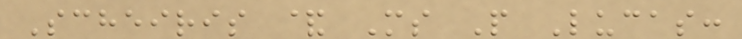Scheiris & Ms P Lucas:
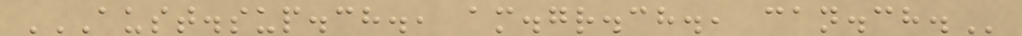AUST.SUP.CH., AM.GR.CH., CAN.CH.
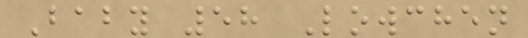Baby 58 Lowchen
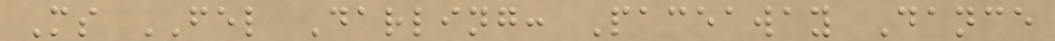Ms FEL Darling: Paceaway Dance
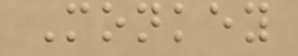Monkey
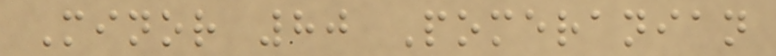Minor 80 Pomeranian
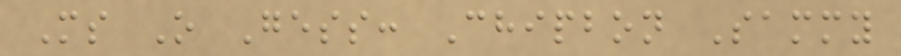Ms O Gess: Chipbon Sammy
